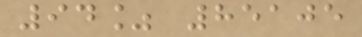94% 85105
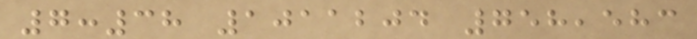7:38 1011204 758,583
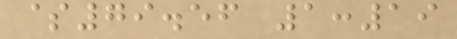$79.56 1:19
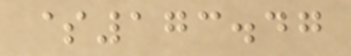$173.47
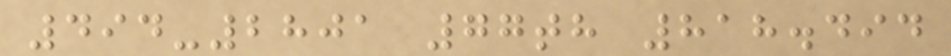494-2801 77th 818.494
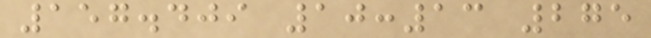157.409 10:13 275
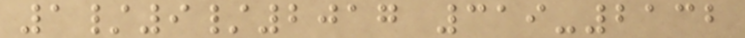1/9/2017 319-2132
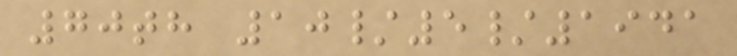70th 10/5/1941
